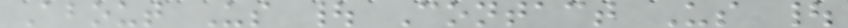About Us | Contact Us |
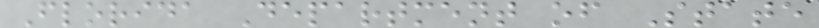Florida Department of State
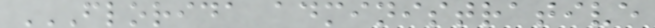FLORIDA ADMINISTRATIVE
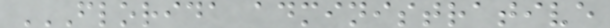FLORIDA ADMINISTRATIVE
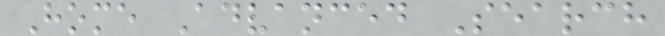Home Advanced Search
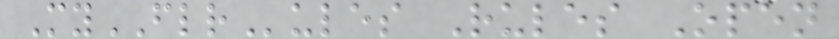MyFLRules Rules Open
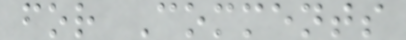for Comments
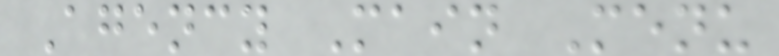Agency Main Menu
